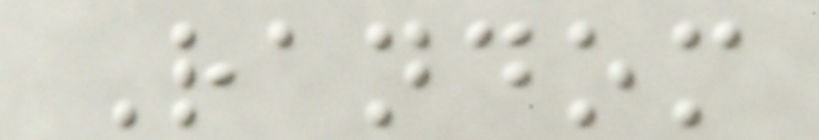Random
